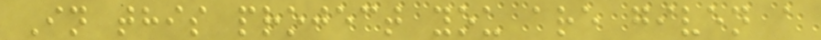In this project you are given a
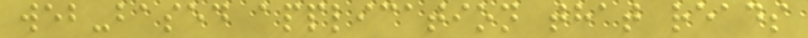web-based application that reads
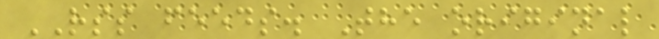RSS feeds. The original
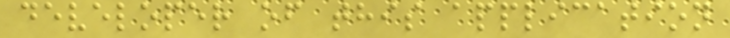developer of this application
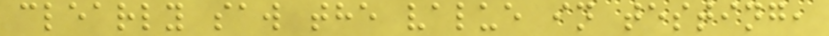clearly saw the value in testing,
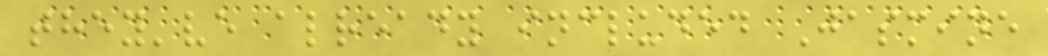they've already included Jasmine
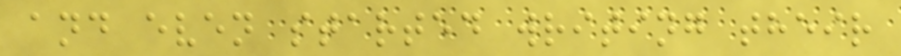and even started writing their
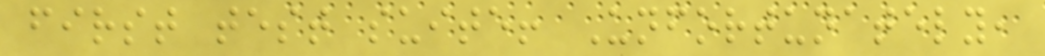first test suite! Unfortunately,
